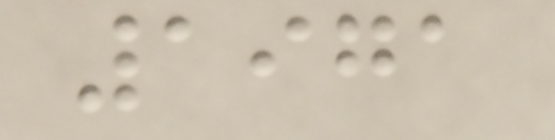1971
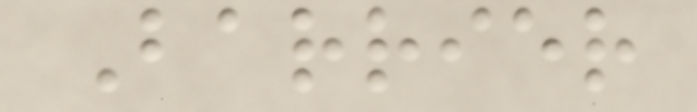Barrier
